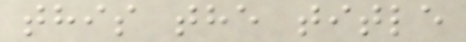this the title
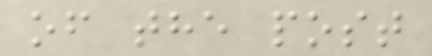of the post
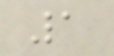1
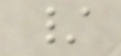/
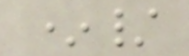*/
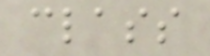class
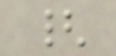{
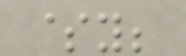$y;
